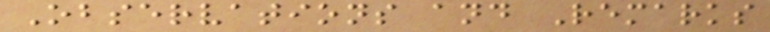Observations and Remarks
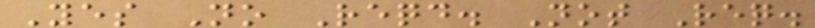Yes No Reqd. Not Req.
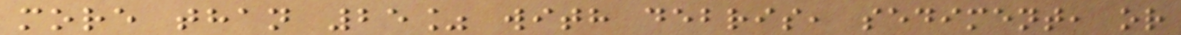more than 25% with debris, sediment, or
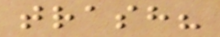trash?
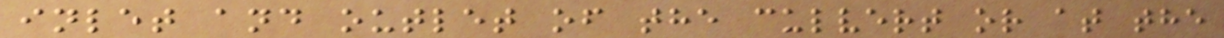inlet and outlet of the culvert or at the
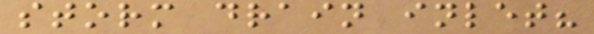storm drain inlet?
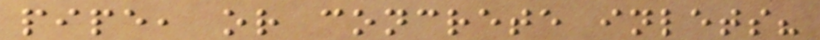pipe, or concrete inlets?
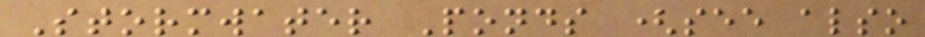Stormwater Ponds (see also
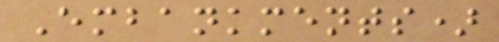Embankments)
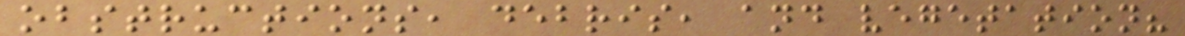obstructions, debris, and vegetation?
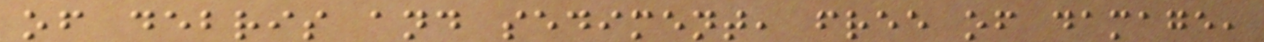of debris and sediment, free of damage,
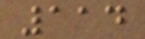114
